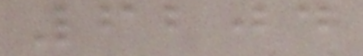6204
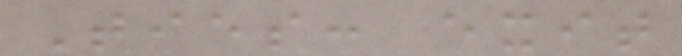Ties: exit
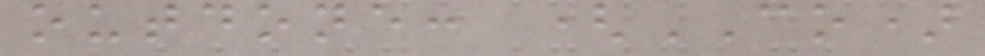outdone: (CO)
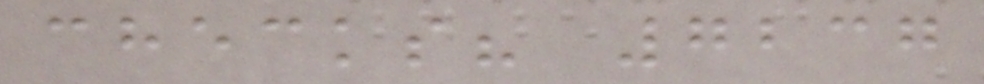checks? 7237
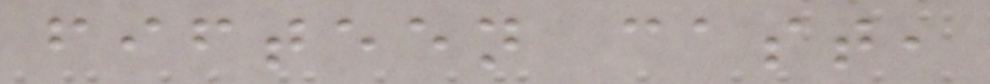fifteen cast,
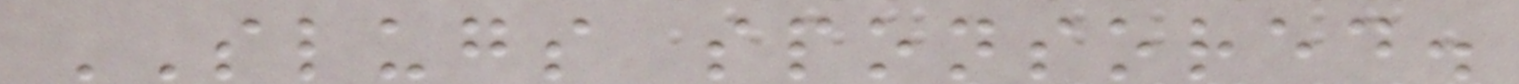SLUGS sponsored.
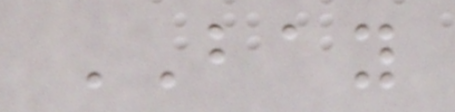BAY
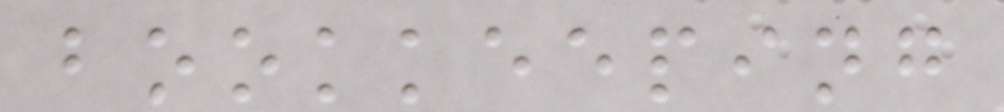bookkeeping
